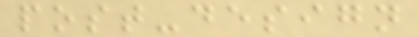post-design
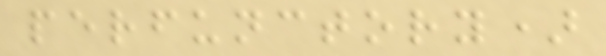perfunctory)
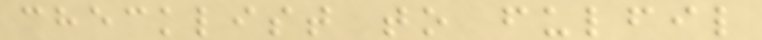checklist to fulfil
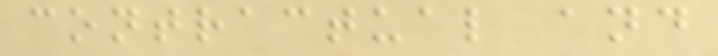contractual and
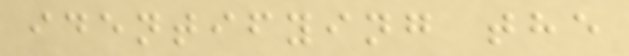identifying the
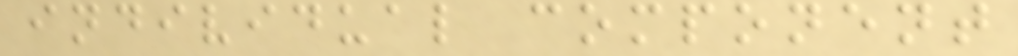individual component
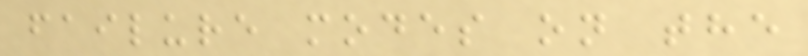failure modes on the
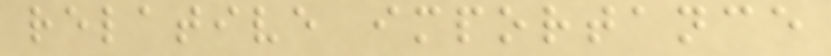relative importance
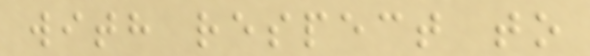with respect to
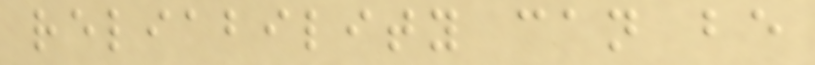reliability can be
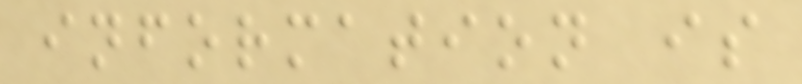information is
